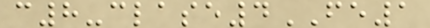c8-clase4FE1
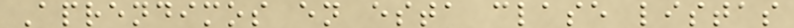Aprendimos en esta clase listas
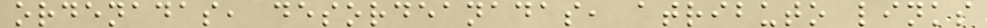ordenadas, desordeanadas, atributo links
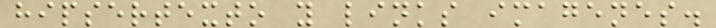hipsertexto y links imagenes.
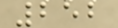252
